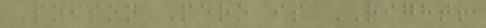Poison Pero is RIGHT!
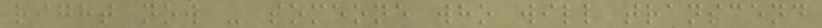right now - someone who will transcend
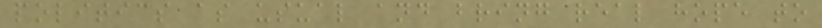politics as usual and bring real hope to
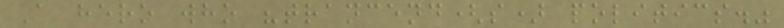A hero who "trancend(s) politics."
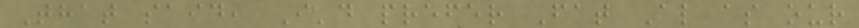That said, I'd prefer Fat Al as our
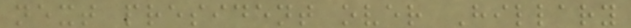next president over Hillary
